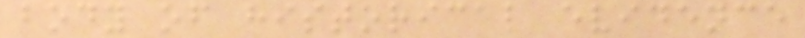body of historical evidence
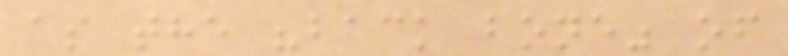as the "back bone" of
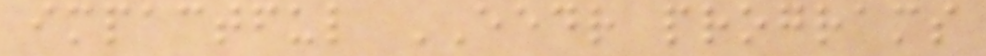impactful EEDR programs
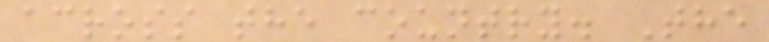across the country. The
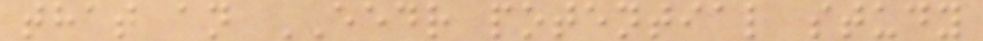that an EEDR potential study
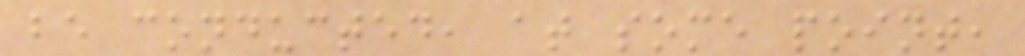be conducted, at some point,
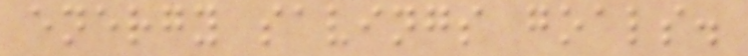energy savings goals.
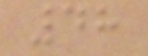48
